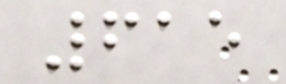615
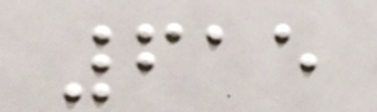615
